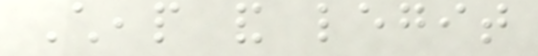Cheap and legit
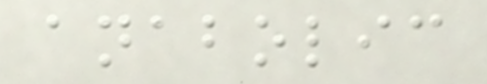anabolic
